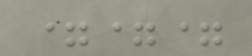===
